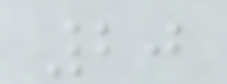20
